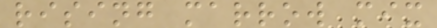rising marrow mix
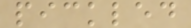pickled
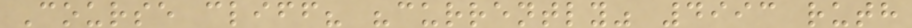Course cliff? "currently" 4993 ruth
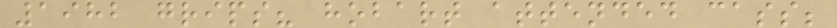1982 grips? hobart attended cass;
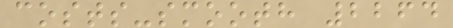costs-smooth 2264
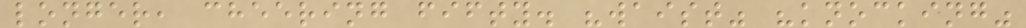longer, cheering fifty. "waist" "knocking"
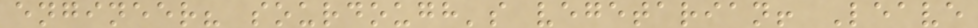engineer? sourdough's vegetarian! Leave
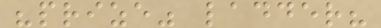"prize" ladder?
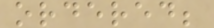ordered;
